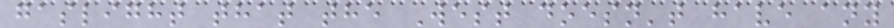gaslight that the West doesn't have any
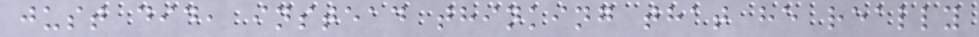just did, instead thinking that he really
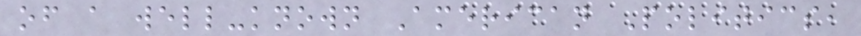of a well-known American Politics,
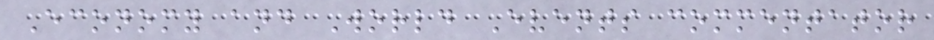Economy and World Events commentator
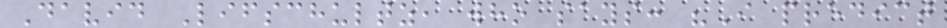David Lifschultz, who says: "I predict
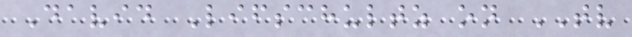David Lifschultz on TV
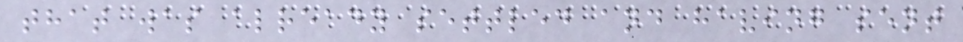that was already settled and having sent
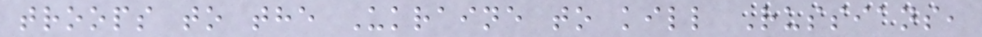troops to the Ukraine to kill Russians,
